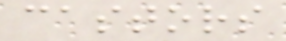castors
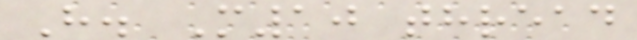H. M10 thread
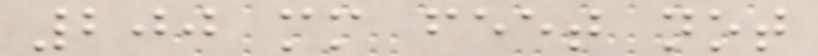200 mm feet not
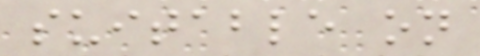suitable on
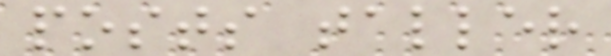posts taller
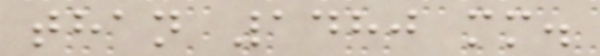than 1480 mm.
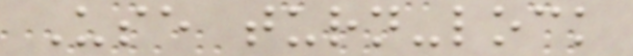Use turn-lock
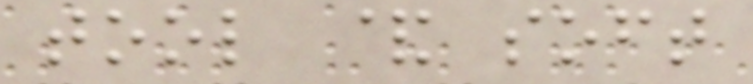tool & soft
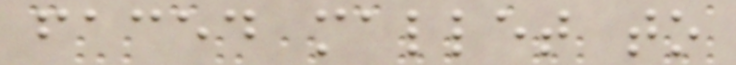faced mallet to
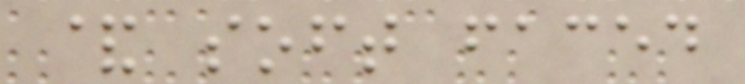& soft faced
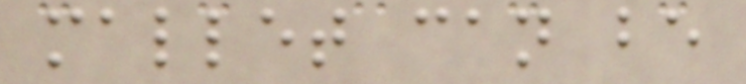mallet can be
